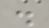.
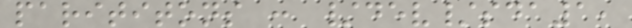parititons : /dev/sda1,
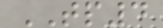TP4
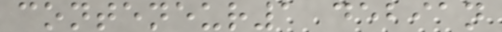conteneur1 debian
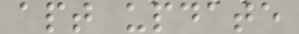apt update
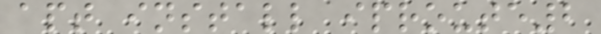apt install iproute2
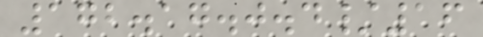172.17.0.4/16
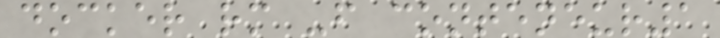docker rm -f conteneur1
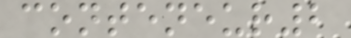conteneur2
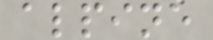alpine
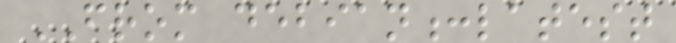FROM debian:latest
